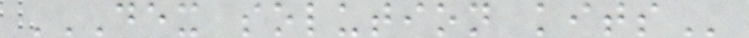DEX SOLUTION KITS
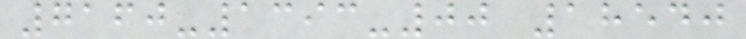7160-1393-00 18540
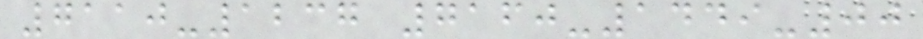7110-1237 7160-1449-00
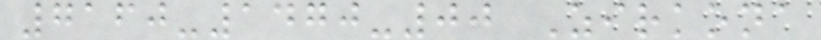7160-1470-00 Zirkona
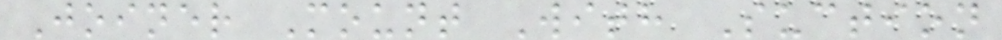Joiner Mount With Suction
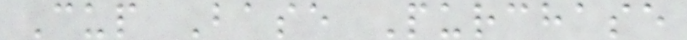Cup Base Purchase
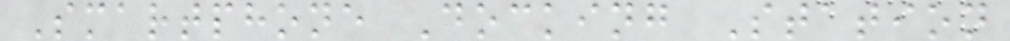Smartphone Docking Station
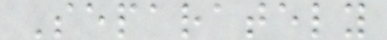Separately
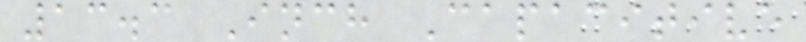13.3 Inch Capacitive
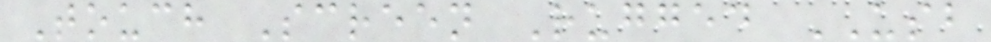Touch Screen Rugged USB
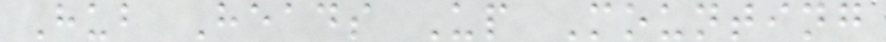Hub Heads Up Mounting
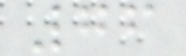76
